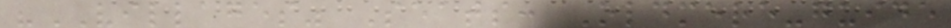"VILLAGES" Seats: Oldmere-guide
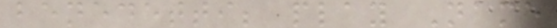benedetti; play Name
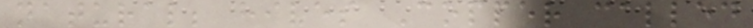natural; hives Copper called
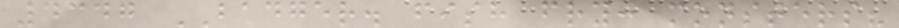4347 BADGER. fish fry: monsters?
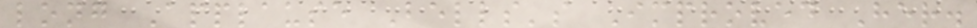long Applause Bells's Improved Her.
